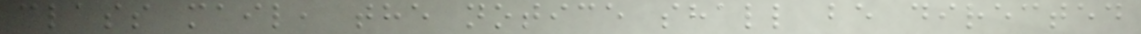class mail, the notice shall be directed
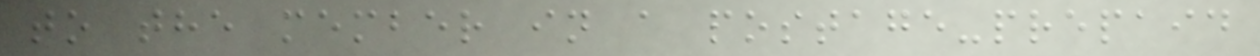to the member in a postage-prepaid
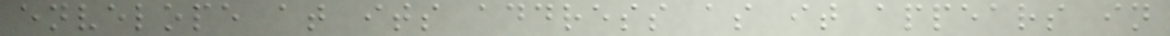envelope at its address as it appears in
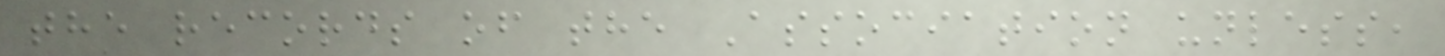the records of the Association unless,
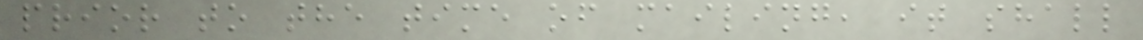prior to the time of mailing, it shall
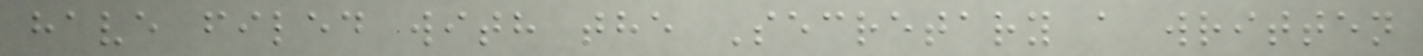have filed with the Secretary a written
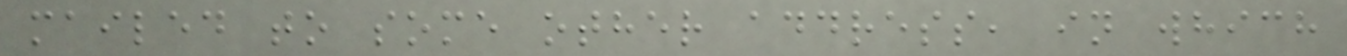mailed to some other address, in which
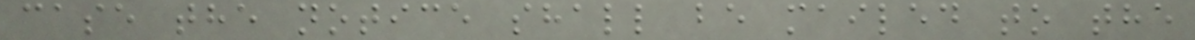case the notice shall be mailed to the
